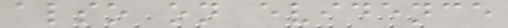also on evidence
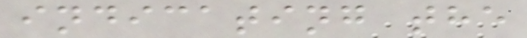indicating the
